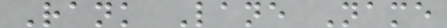Rank Lane Name
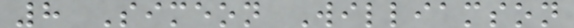8 Simeon Williamson
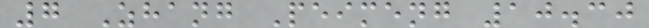7 Zhang Peimeng 10.30
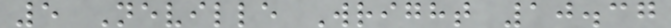5 Neville Wright 10.37
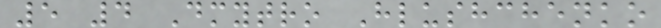5 4 Dmytro Hlushchenko
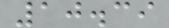10.39
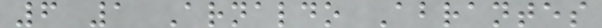6 1 Arnaldo Abrantes
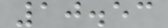10.53
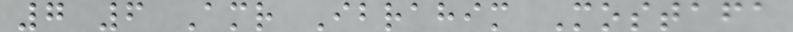7 6 Amr Ibrahim Mostafa
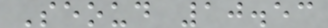Seoud 10.53
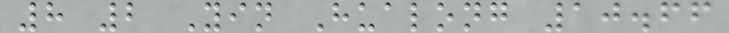8 2 Yin Hualong 10.66
